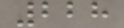228
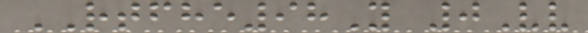RTFHE98Y 0Vv
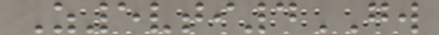Z5vti4GW
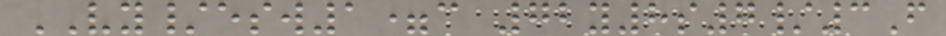VY/esw1=c 72y8s7/3F
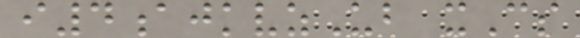i4ajkvzUb xCs
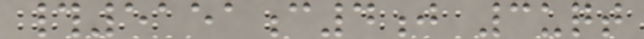#5151c4j 3uqt
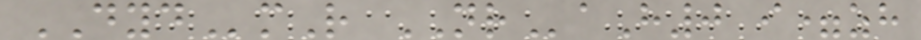DYDmR NRaH0 i=zh
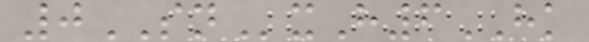0SNxH6HK
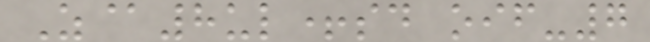Z@8ul+sd oif-7
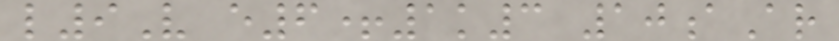l9V e6+1k3 10aAr
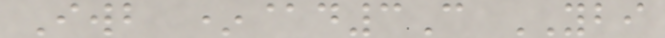Iwb *@d3C YBI
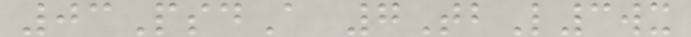03PsdA 7TbL3wx
